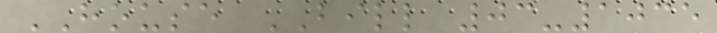HOUSE BILL 03-1035
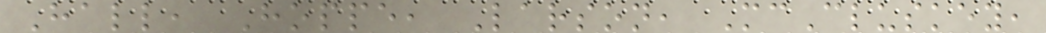Hall, Hoppe, Larson, McCluskey,
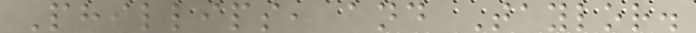Phillips, and Taylor.
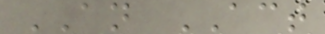AN ACT
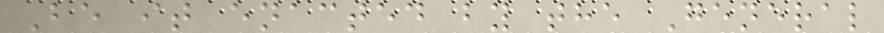Be it enacted by the General
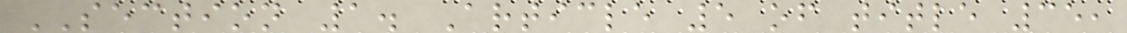SECTION 1. Article 5 of title 35,
